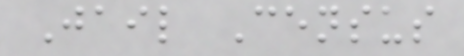Jail Census
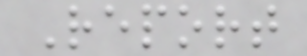Report
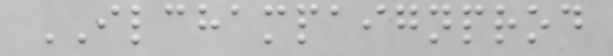ILCHAMPAIGNPROD
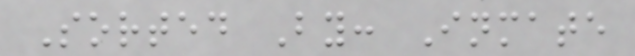Sorted By: Inmate
